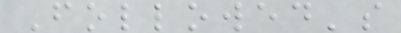Followed's
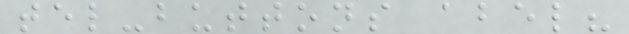tel-buttons abel?
